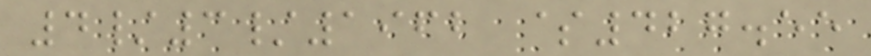4/3/1962 $427.55
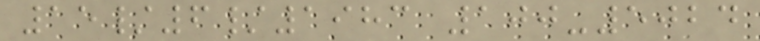15/6/1983 100-5024
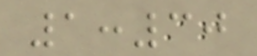1:30
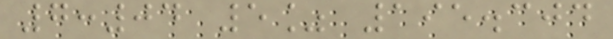7:04 5% 195.304
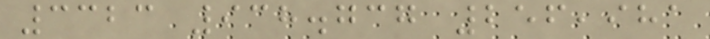3323 938.737 256,981
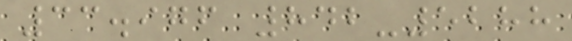33.976 842-5288
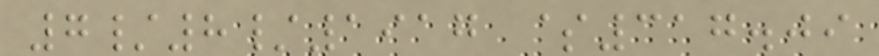7/8/1917 $317.09
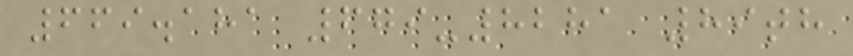669.181 679-8281 89th
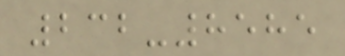232-8585
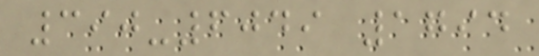390-6049 1794
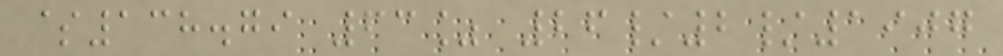$138.79 63% 26/2/1907
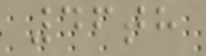46th
